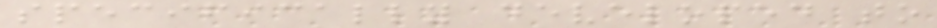specifically developed to
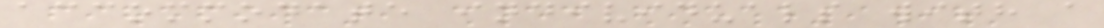accommodate individuals with a
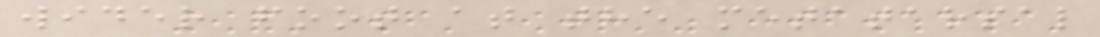wider foot at the metatarsal
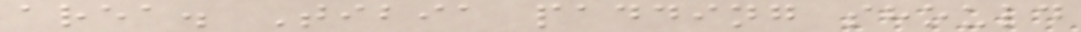area. Tibia padding should
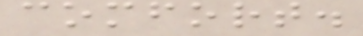comfort.
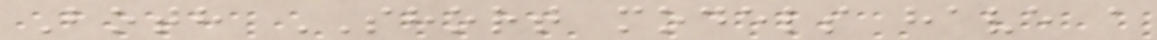Both SHORT models have a
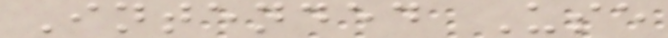Intended Use
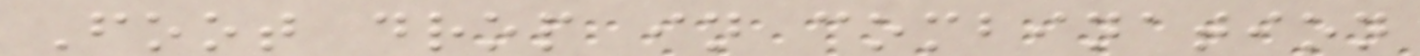Foot drop in combination
